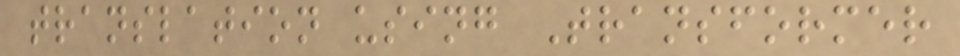translation using Transformer
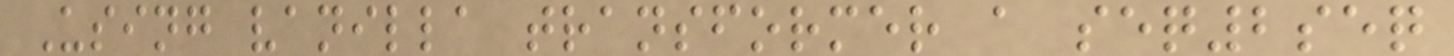Using vanilla transformer a seq2seq
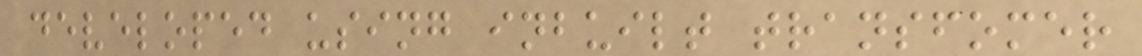developed using inbuilt transfomer
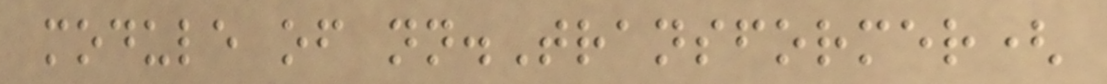module of nn.Transformer(
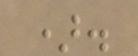).
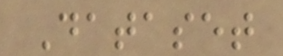Dataset
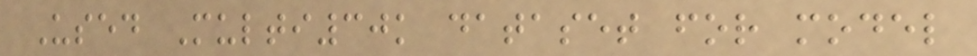Used Multi30k dataset for model
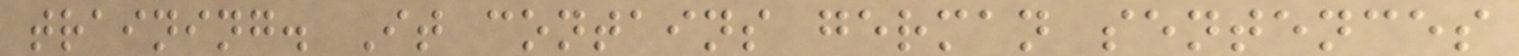training. It contains german sentences
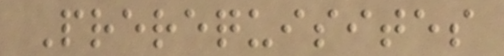Prerequisites
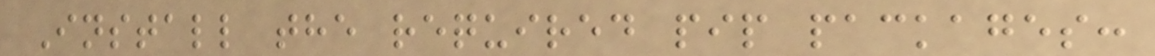Install the required pip packages:
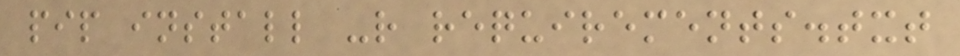pip install -r requirements.txt
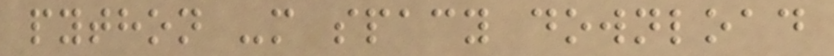python -m spacy download
